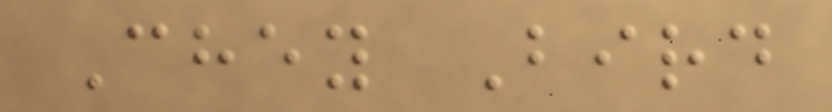Chey Bird
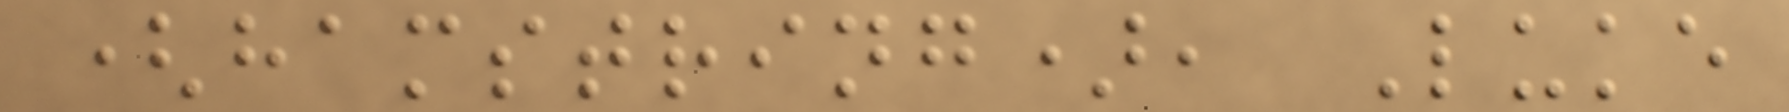(hamstring), Luke
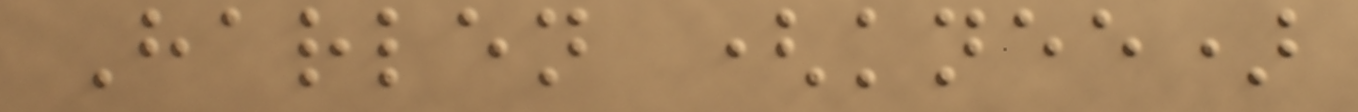Harlen (knee)
